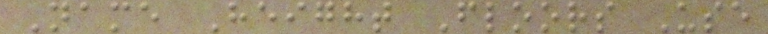Name Height Floors Use
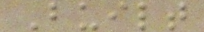Built
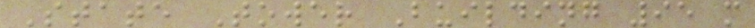State Tower Building 95 m
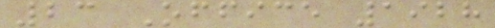23 Office 1928
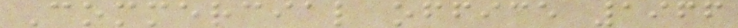Commercial office 1966
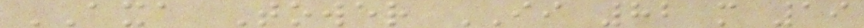AXA Tower II 82 m 19
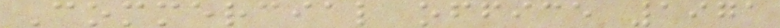Commercial office 1971
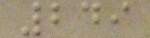249
